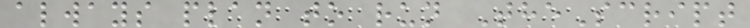always plan to run TheScript
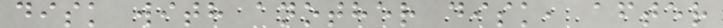disk with another disk, after
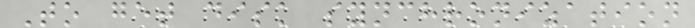To get disk synchronization
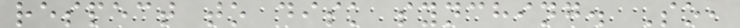respect to disk synching. So,
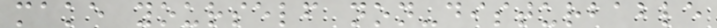make yourself non-disturbable
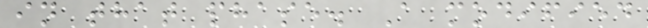in that phase. A modified
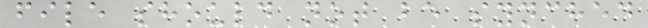file should not be synched
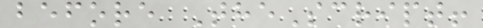before TheScript!
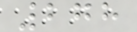278
